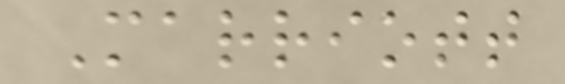Marriott
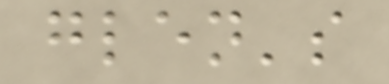glen's
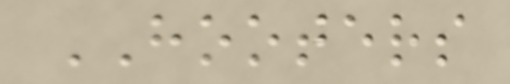HOOTERS
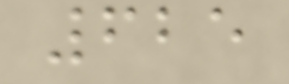625
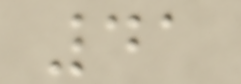41
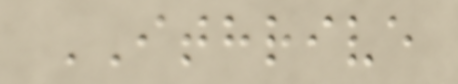ITHRIVE
